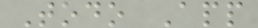Todo App
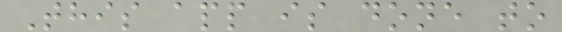This app is done to
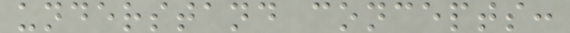understand concepts:
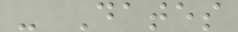- Dates
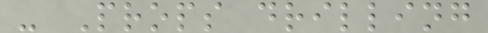- Props drilling
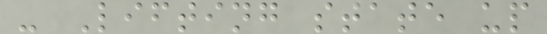- Lifting state up
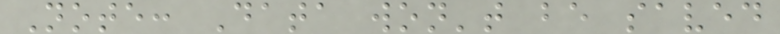Note: Data won't be saved
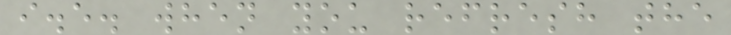i.e. when you refresh the
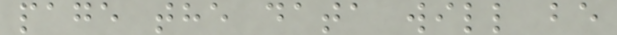page the data will be
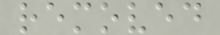removed
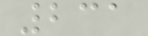231
